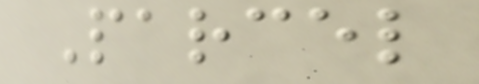Parcel
